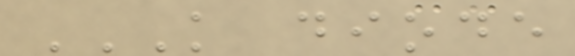K DIODE
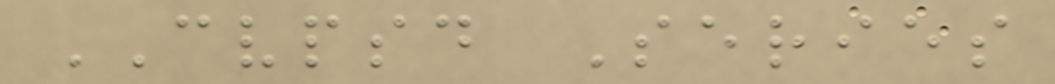CVPSD Series
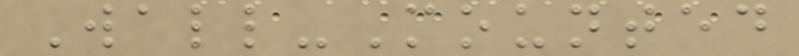Wall-Mounted
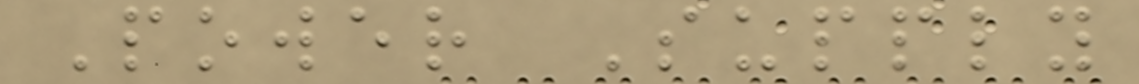Power Supply
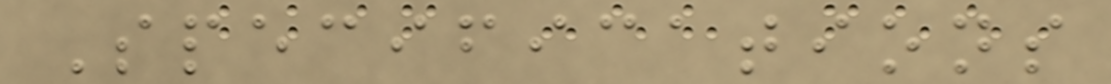Specifications
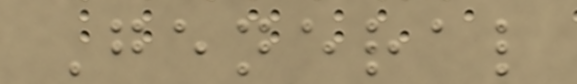General
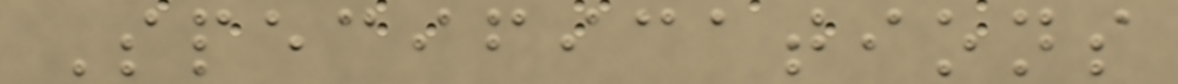Specifications
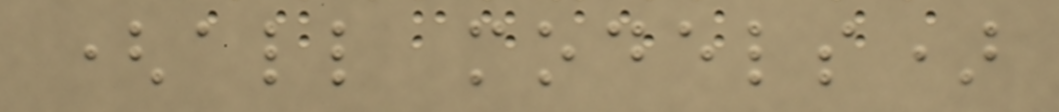(all models)
